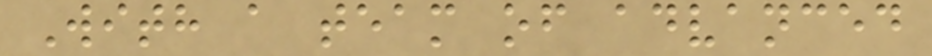With a team of advanced
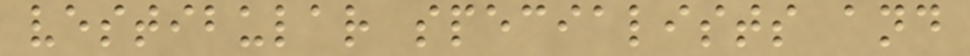vestibular specialists and
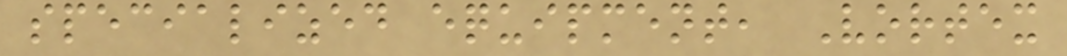specialized equipment, Vortex
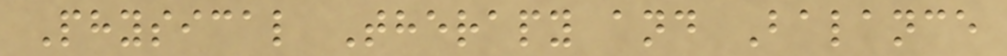Physical Therapy and Balance
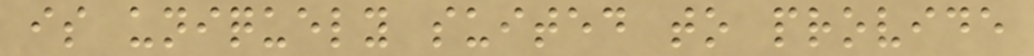is uniquely suited to provide
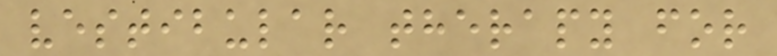vestibular therapy for
